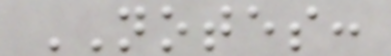NOTES:
